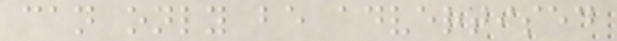can only be advertised
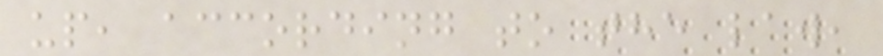up, according to the law,
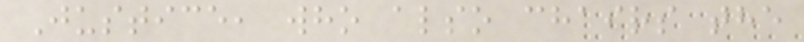Justice, who also chairs the
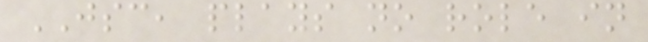JSC, plays no role in
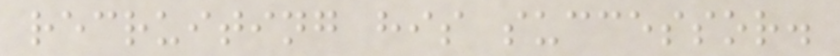recruiting his successor.
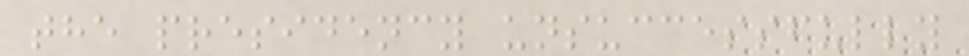the presidency unsuccessfully
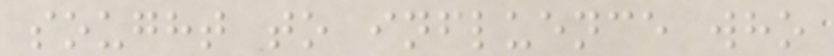sought to influence who
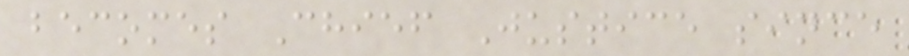becomes Chief Justice since
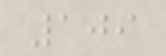109
